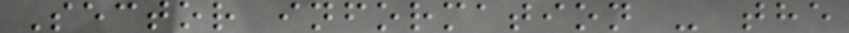Sector information - the
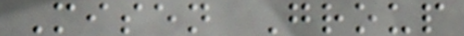Misen Group
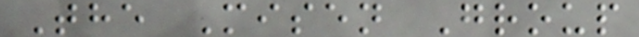The Misen Group
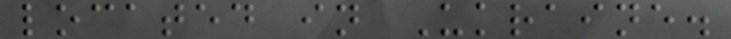located in Ukraine.
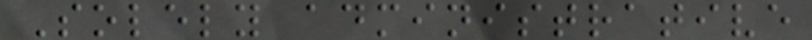Solely administrative
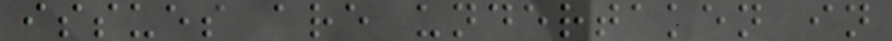issues are undertaken in
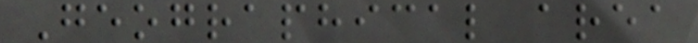Geographical area
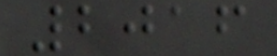2016
